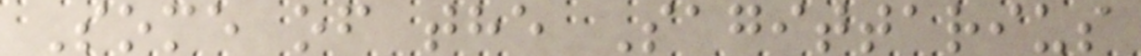Some of the Sagittarius
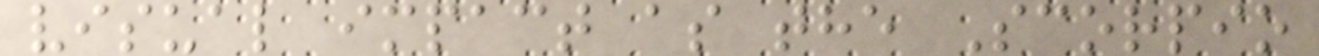visual impact as the Scorpio
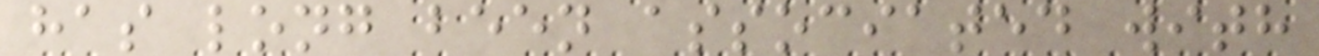has long been associated with
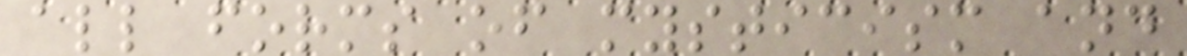all forms of mysticism and
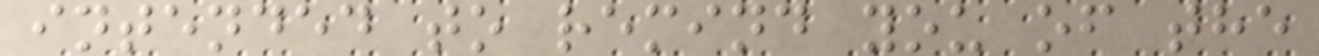intended to remind you of the
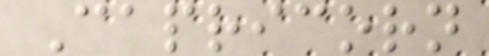Capricorn
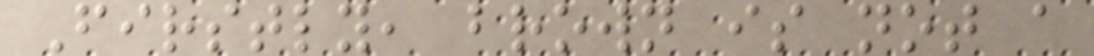Firstly, brown is not a
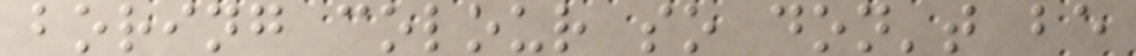boring colour so don't be
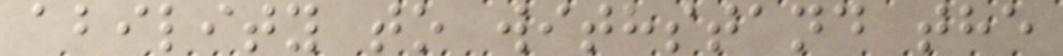ability to withstand the
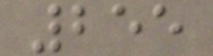255
